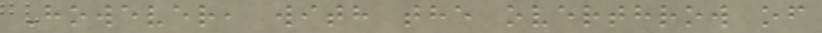However, with the overthrow of
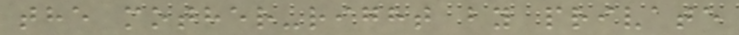the mother-right by private
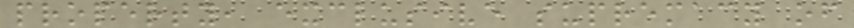property, exclusive supremacy of
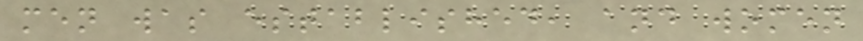men was established, and women
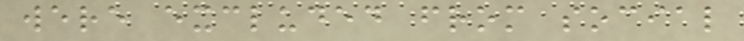were excluded from social
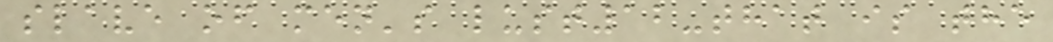slave of men's lust12-that is the
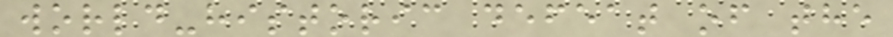world-historic defeat of the
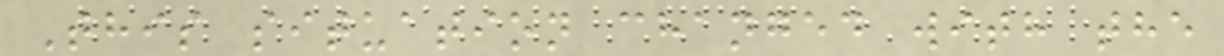This situation changed with the
